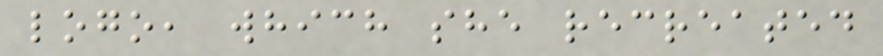logo, which she recreated
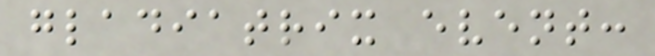gladiatrix event:
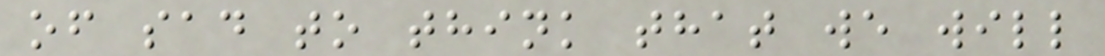of sad to think that we will
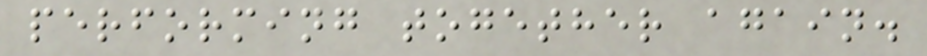performing together again.
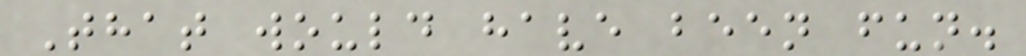That would have been fun.
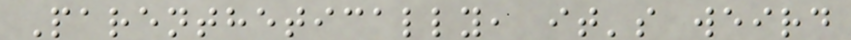Parenthetically, it's weird
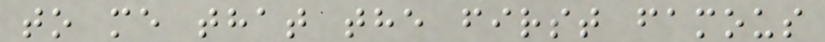to me that the first famous
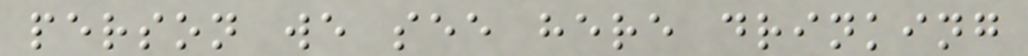person we see here drinking
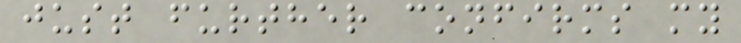just further confirms my
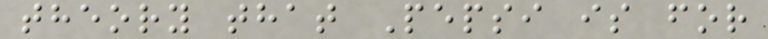theory that Pepsi is for
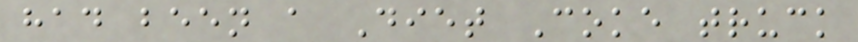had been a Diet Coke truck
